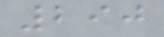290
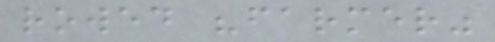rowed "farmer"
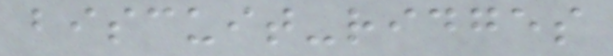biscuit-ridges
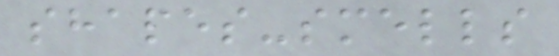shapes-smells
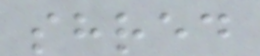shred
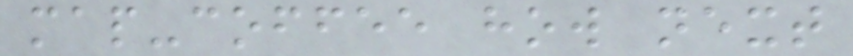map-coffee how next
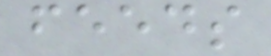feeds
